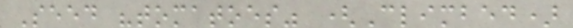Seed "tomatoes" (Climbed)
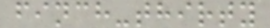finch-thirty
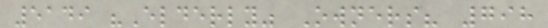5149 "Elderly" Owners? 798
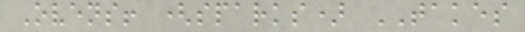Ovens! (sparks) TAKES
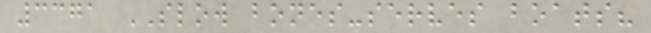3371 SLOW bones-serves boats?
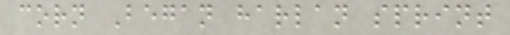corn Began harlan sprint
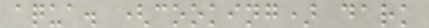aqua. (cooking) dark
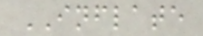INFLATE
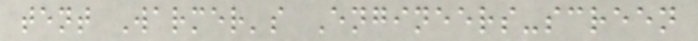tent Warmer's Engineers-screen
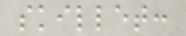skillet:
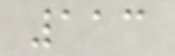113
